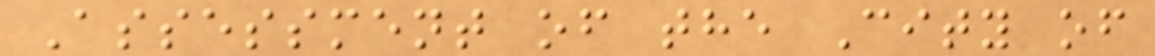Assessment of the City of
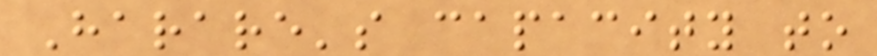Harare's capacity to
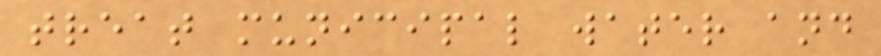treat municipal water and
